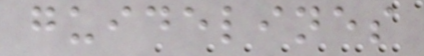guidelines
